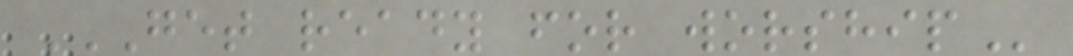GET READY FOR WORSHIP
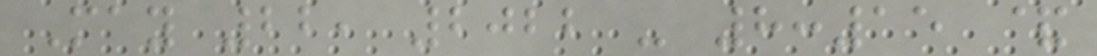May 22, 2022 - 8:15 &
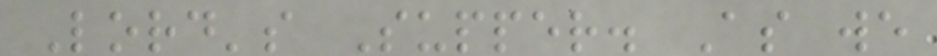Lord's Supper. As we
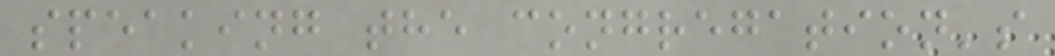speaking the congregation's
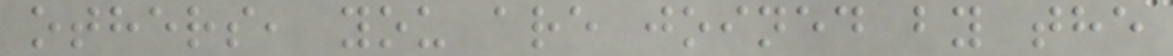others, you are joined by the
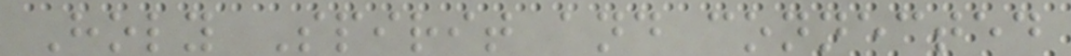Holy Spirit and connected
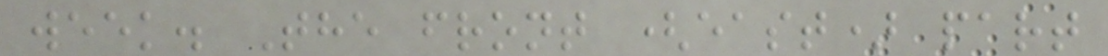week. The front (east) part
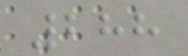288
